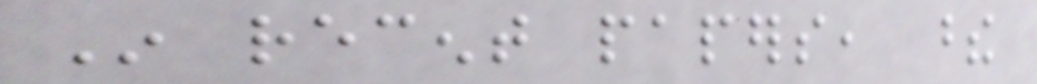In recent papers, these
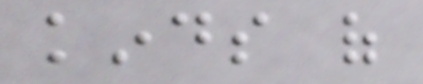kinds of
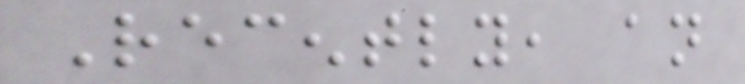Recently, an
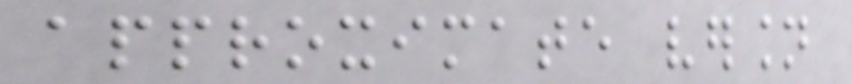approximate version
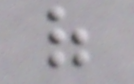of
